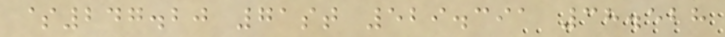$247.20 71st 529.391 38.528
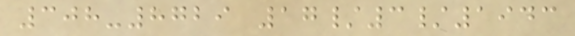308-8729 17/3/1943
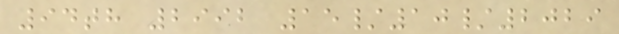94th 2992 15/10/2029
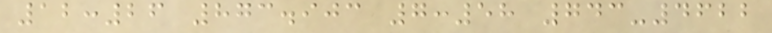12:26 873.903 7:58 743-4622
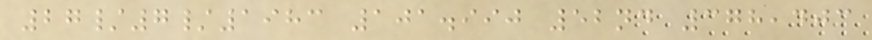27/7/1983 101.990 52nd 378,403
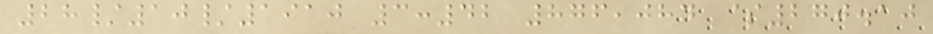28/10/1910 3:42 876,084 $270.10
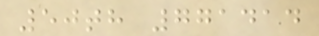50th 771414
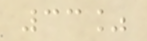33%
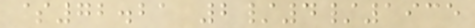$72.21 2/4/1935
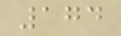174
